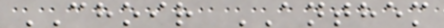CHOIR ANTHEM
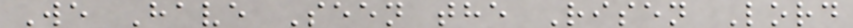We Have Seen the Risen Lord
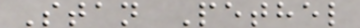Stan Pethel
